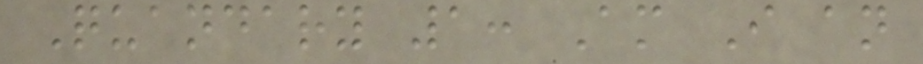Quandary 1: Am I an
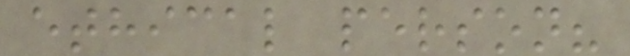ethical person?
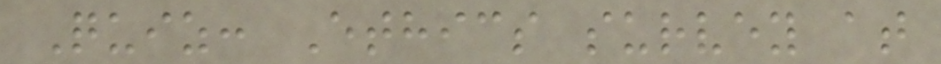Quiz: Ethics survey at
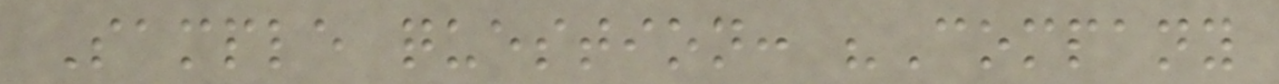Sample question: "Company
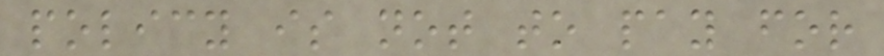policy is not to pay for
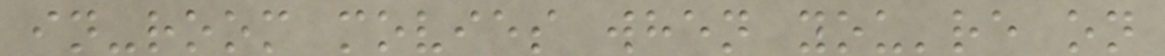in-room movies when you're on
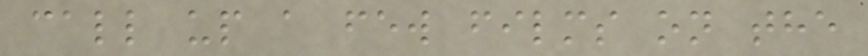call up a few films on the
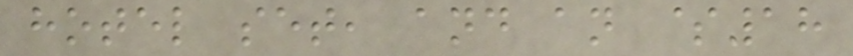hotel set, and an $18
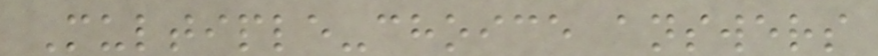Multiple-choice answers
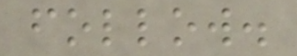follow.
